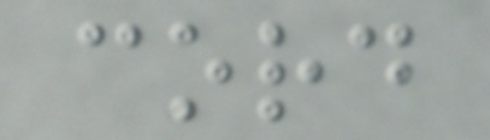cord
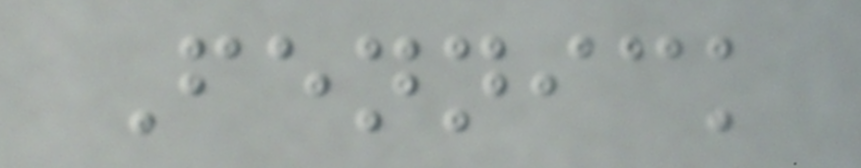Fennick
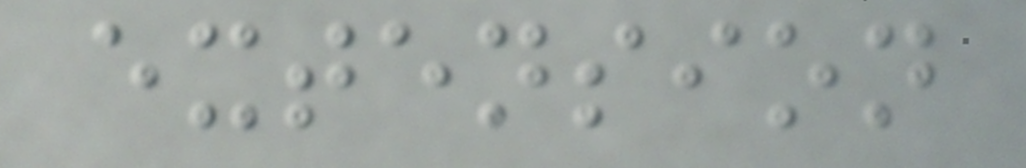extension
